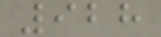928
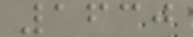1630
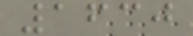1630
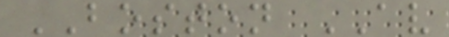BOSTON AV
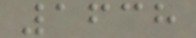1638
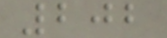202
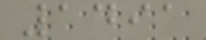1491
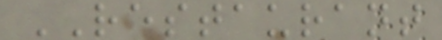RESTAURANT
